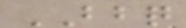BBQ
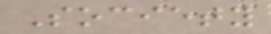Society
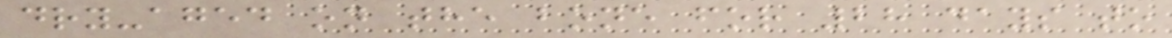dry-aged on the bone for 28 days to
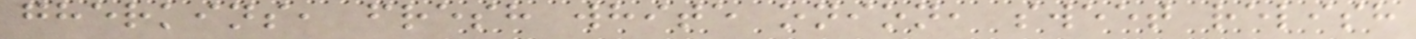gherkins, fresh white onion, sweet relish
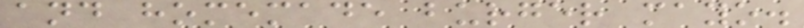and homemade burger mayo.
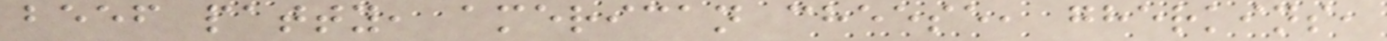beef patty, american cheese, gherkins,
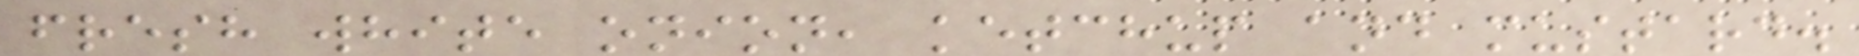fresh white onion, ketchup and mustard.
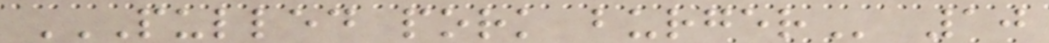PULLED PORK BURGER 10
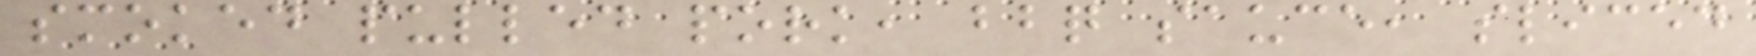smoked pulled pork, bbq sauce, sliced
